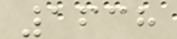1638
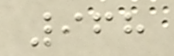968
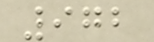972
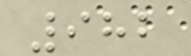982
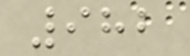982
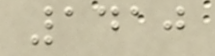1410
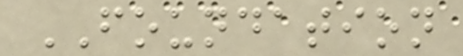FOUNDATION
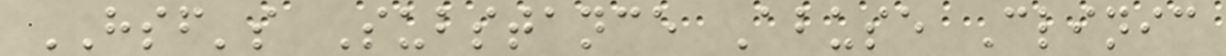HSF's Substance Abuse Clinic
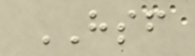HSF
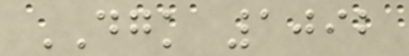DGK 1092
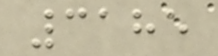3185
